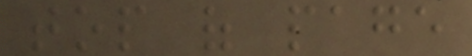top of page
